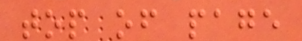top of page
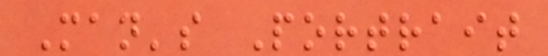Man's Portrait
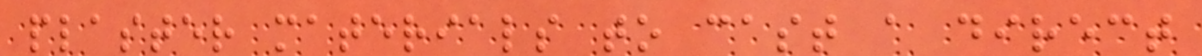plaster materials to cast a direct
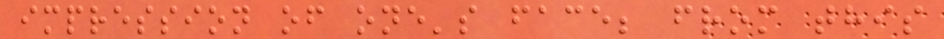impression of one's face; from this
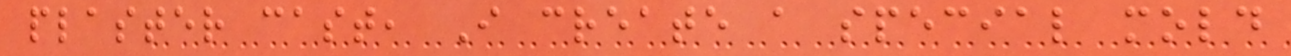plaster cast, I create a special mold
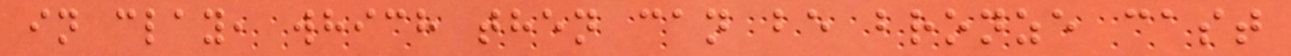in clay, which then can be bronze cast
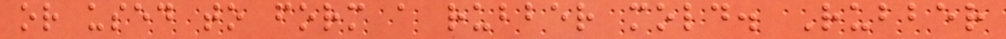or used to form a rubber mold. Rubber
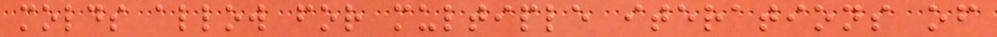molds allow for multiple iterations of
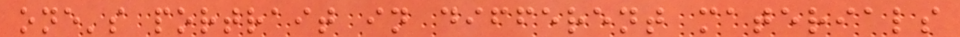one's portrait in different materials
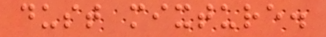dust mixture.
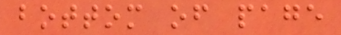bottom of page
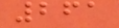261
